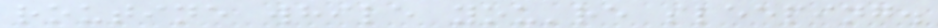routine while you're sleeping.
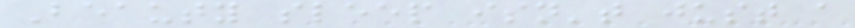Beauty sleep isn't just a
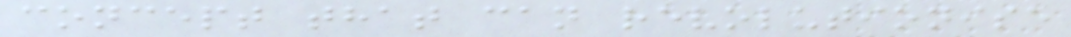concept that can revolutionise
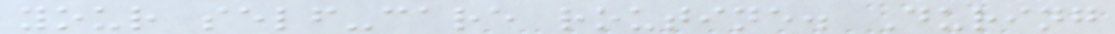your self-care routine. During
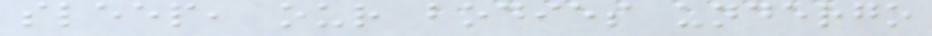sleep, our bodies undergo
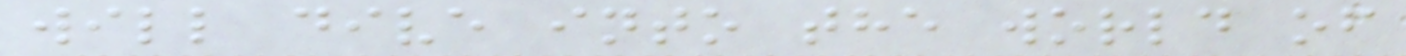will dive into the world of
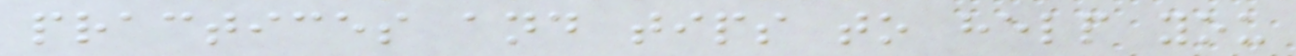practices and tips to help you
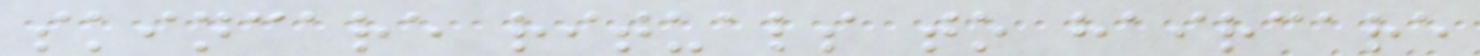skincare rituals to haircare
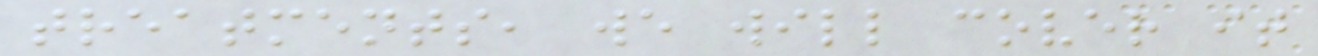treatments, we will cover it
